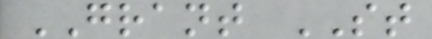GRANT ST
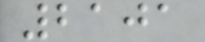2101
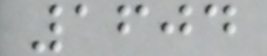1604
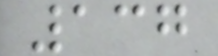137
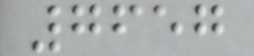7657
